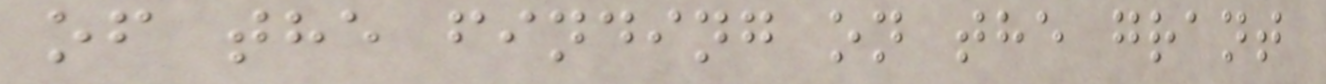of the finding on the grant
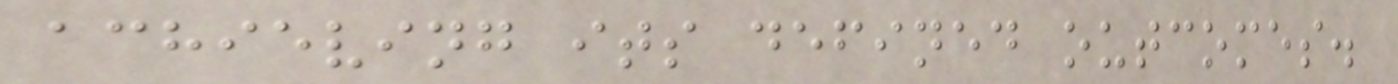achieving its defined outcomes.
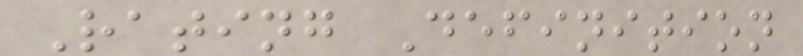Rating Definition
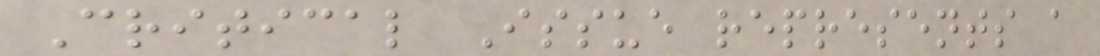Critical Issue represents a
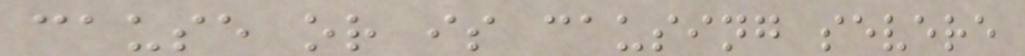cause or is causing severe
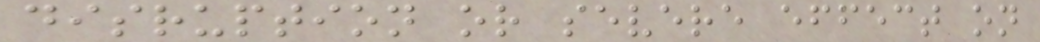disruption or severe effect on
